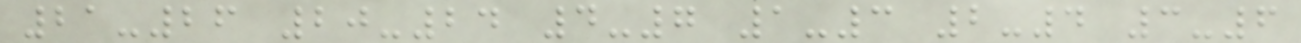21-26 20-24 4-7 1-3 2-4 3-6
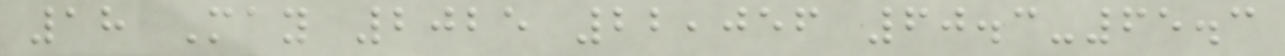18 May 2025 22,056 60.3-65.3
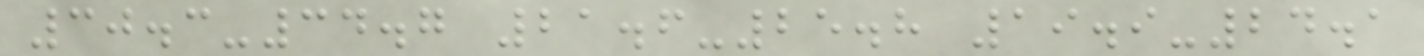30.3-34.7 21.6-25.8 19.9-24.1
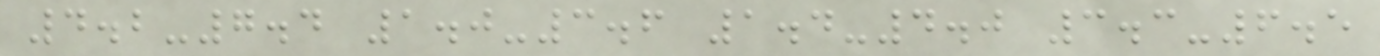4.2-7.4 1.0-3.6 1.4-4.0 3.3-6.5
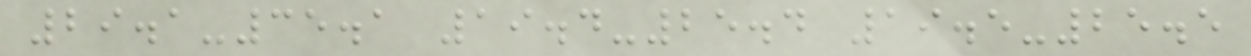29.1-35.1 19.4-25.4 19.5-25.5
